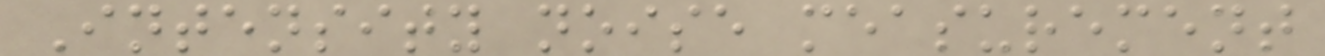Intensity noise measurement
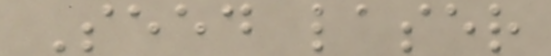Seed laser
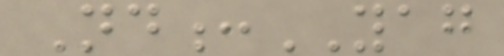Nd:YAG
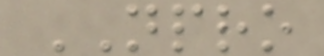NPRO
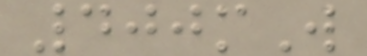400mW
